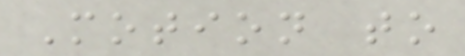Motion to
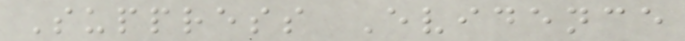Suppress Evidence
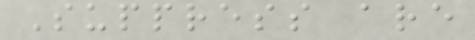Suppress are
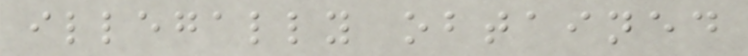illegally obtained
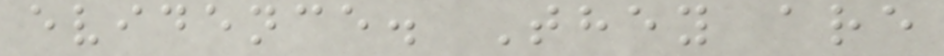evidence. They are
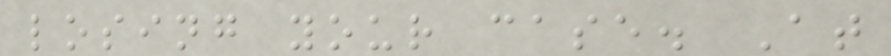losing your case. At
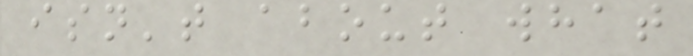isn't about what
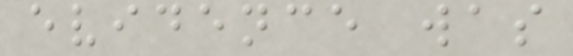evidence was
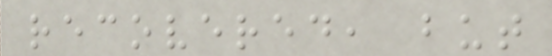recovered, but
